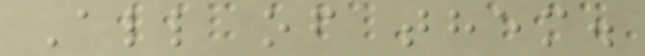All of them.
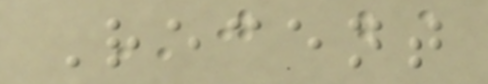Recent
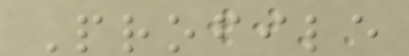Profile
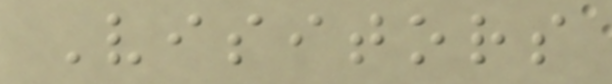Visitors
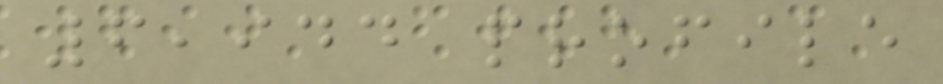6,944 profile
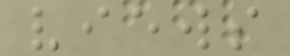views
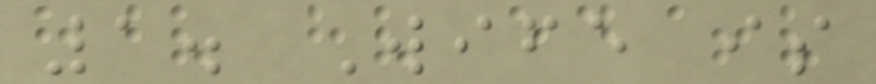1. Wife is
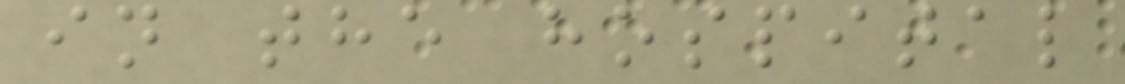in the hospital
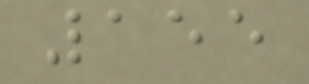155
